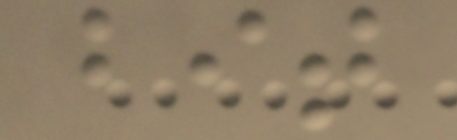bit
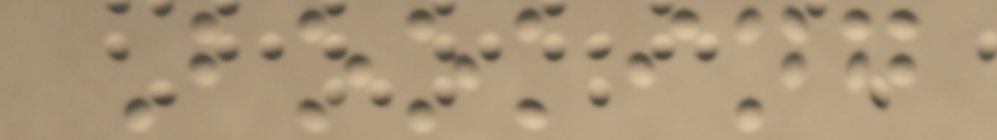Booking
